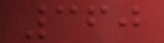360
